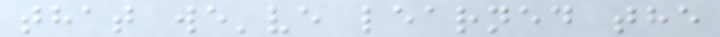that we've learned the
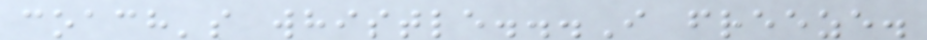coach's whistle...I freeze.
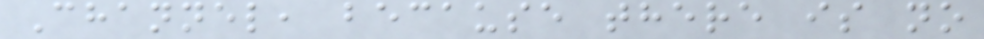Channel, because there is no
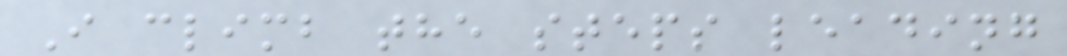I climb the steps leading
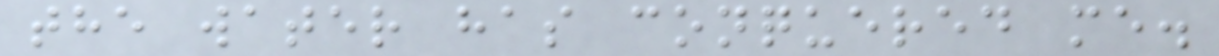the water has conquered me.
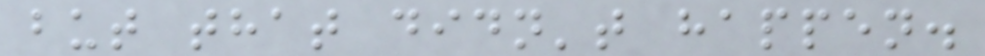but that didn't happen.
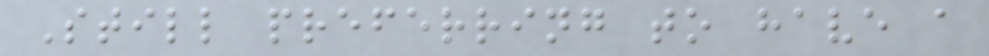Still preferring to have a
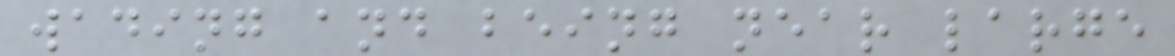wading and being near large
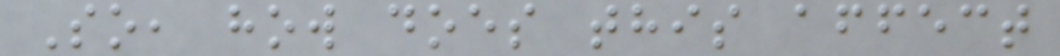So, how does this affect
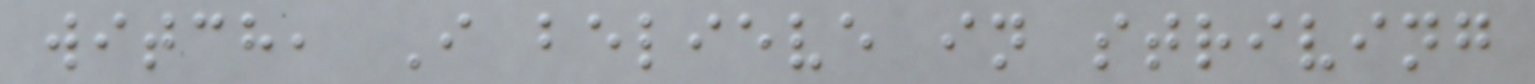witch, I believe in striving
